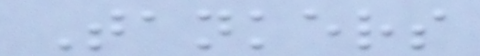Tankers
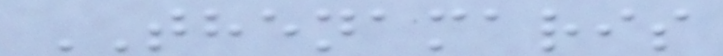THENAMARIS
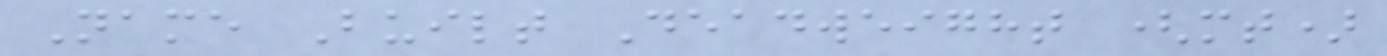Name Built Deadweight (mt)
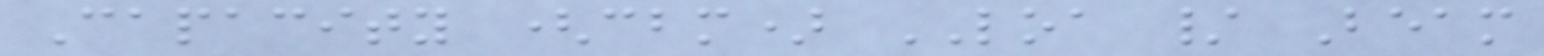Capacity (cbm) LOA / Beam
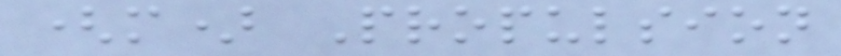(m) Propulsion
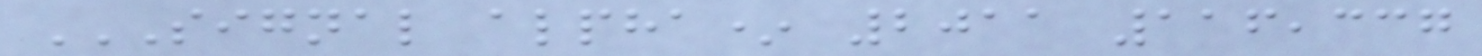SIGNAL ALPHA* 2011 116,337
